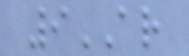9AR
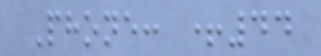Phone: +44
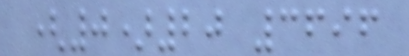(0)20 3696
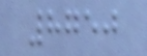8750
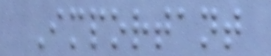Important
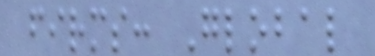firms: Global
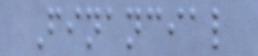Financial
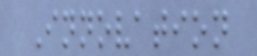Innovation
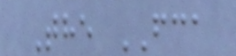The FCA
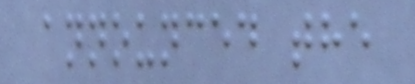announced the
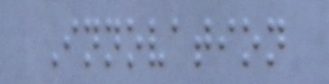Innovation
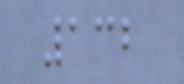132
